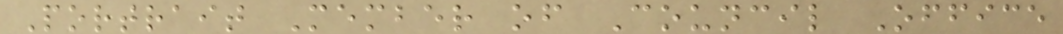Portrait Member of Council Office
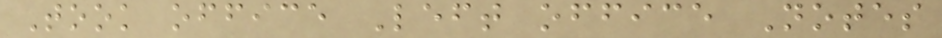Took office Left office Notes
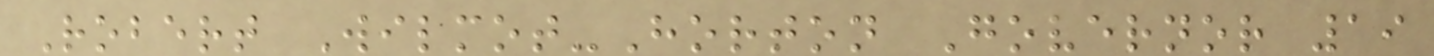Robert Wilmot-Horton Governor 19
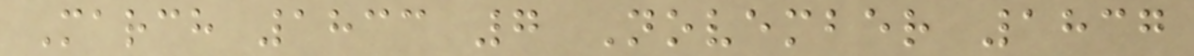March 1833 7 November 1837
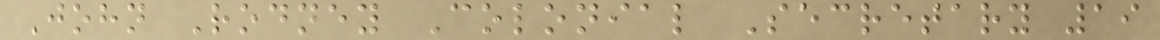John Rodney Colonial Secretary 19
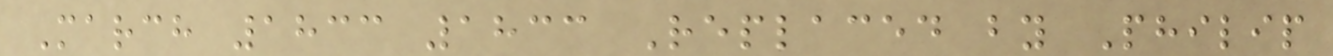March 1833 1833 Replaced by Philip
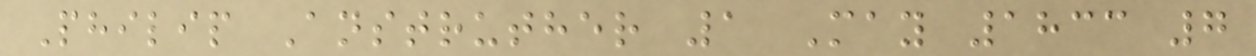Philip Anstruther 1 May 1833 7
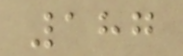187
